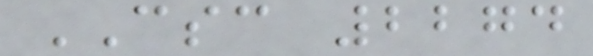CSC 2274
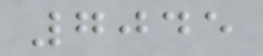7045
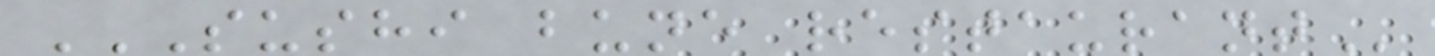SUSHI BUNE RESTAURANT
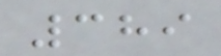389
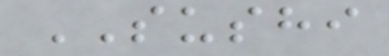SUSHI
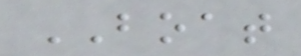BOAT
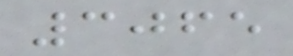3065
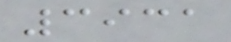3931
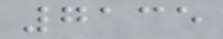7135
